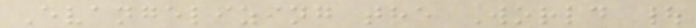Evangelizing the World |
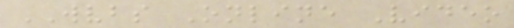WVBS Online Video
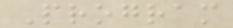Program
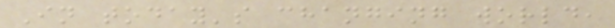In today's changing world,
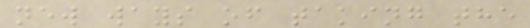new ways of taking the
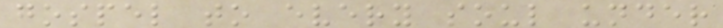gospel to every soul under
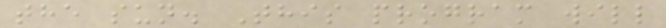the sun. This program will
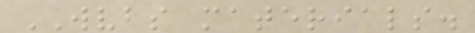WVBS materials.
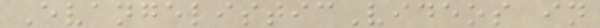EvangelisticVideos in
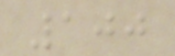100
